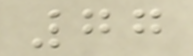77
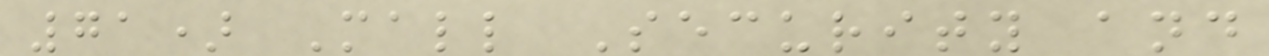71) Mall Security and
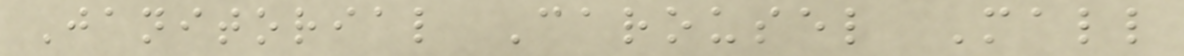Janitorial Carousel Mall
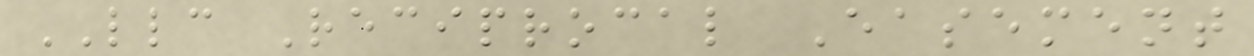LLC Reciprocal Easement
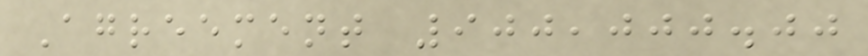Agreement 900,000.00
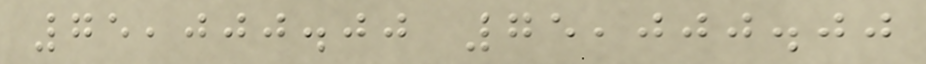75,000.00 75,000.00
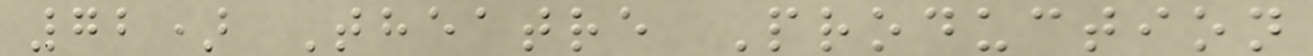72) Theatre Production
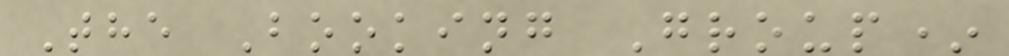The Booking Group*
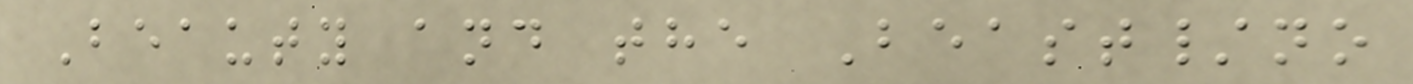Beauty and the Beast/no
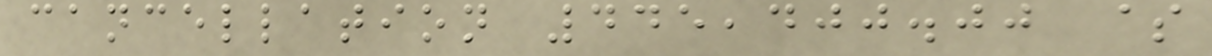cancellation 445,400.00 $
